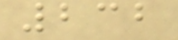232
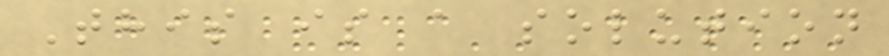This is a solution
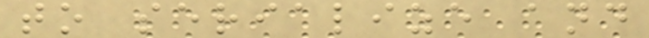to serialize and
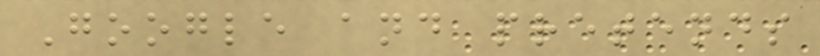Google and pretends
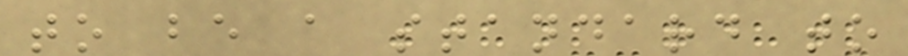to be a standard to
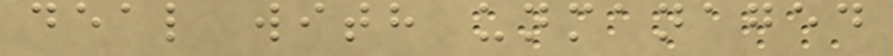deal with unmanaged
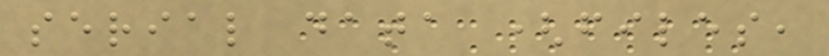serial data (files,
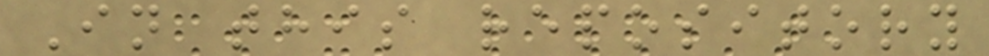In this repository
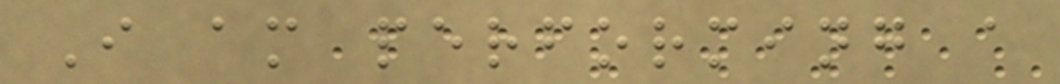I am performing a
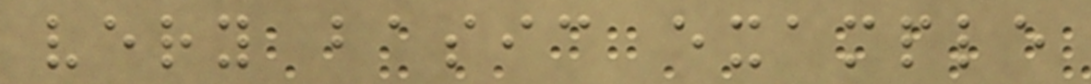very basic example
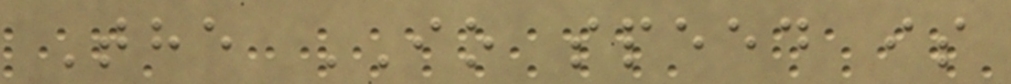The IO speed is
